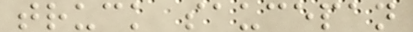truck saucepan
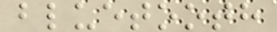bluetooth
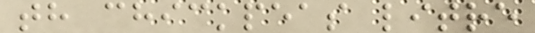th chickpeas litre
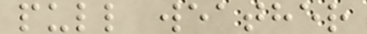pull weather
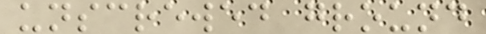unscrewed ground
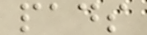pads
